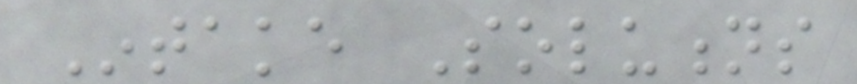Intake Solutions
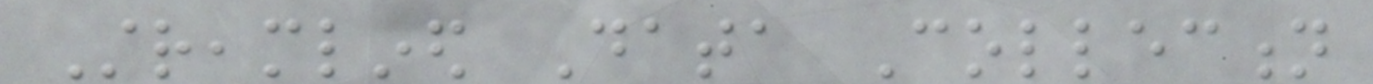Streamlined Data Collection
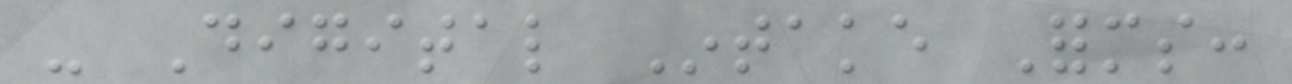- Digital Intake Forms:
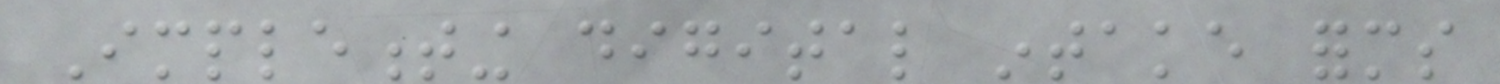Implementing digital intake forms
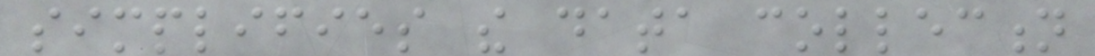simplifies the data collection
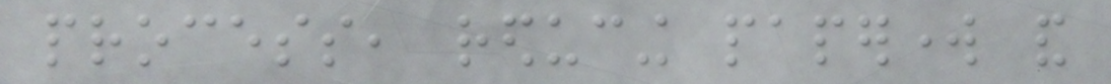process, reducing paperwork and
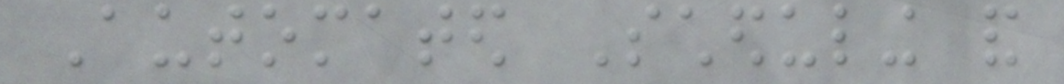Automated Scheduling and
